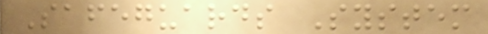Safeguards System
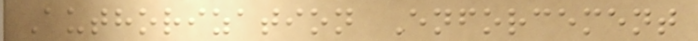Authorization Enforcement
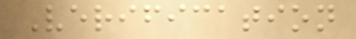Verification
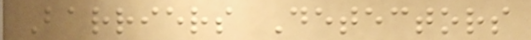Barriers Detectors
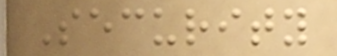Security
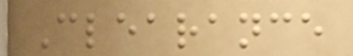Clearance
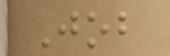Job
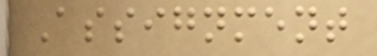Assignment
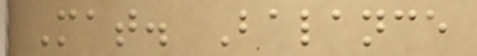Mat. Balance
